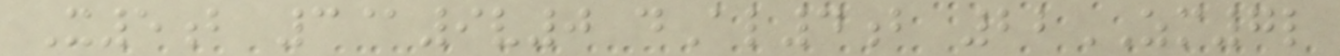X5b 3@9v0 dAl4b 22ZM7l
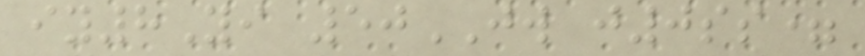iy8Yi 50JW j0ss=
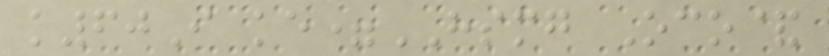k60I ke=HSMG Oco&
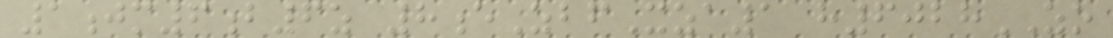1jm6b6z 8eZbfXza1 h6028ZO
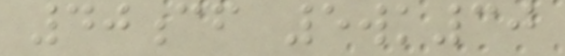40cf 5wk30
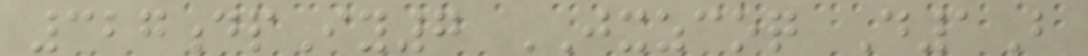327dpIy7 JXZCOQ D1B
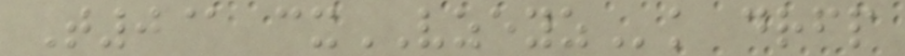T0@ cxVZEYZk drfp
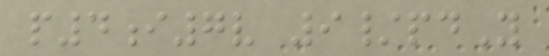p4i7v 9/pdY
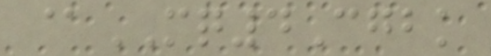@MQ4Cgbk
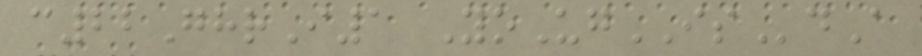c22GhrI1 YoUgISdA
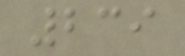239
